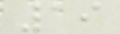19
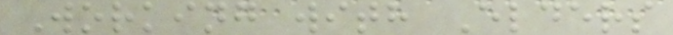Working with Elders
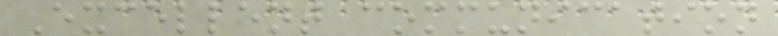Excellent communication
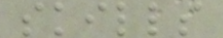skills
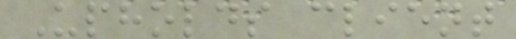Upholds client
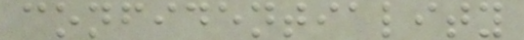confidentiality
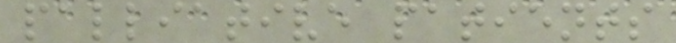palliative patients
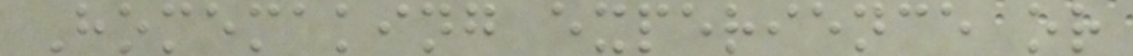Homemaking experience or
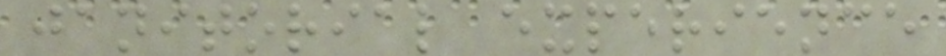janitorial experience
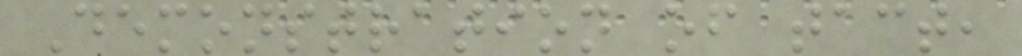Demonstration of tact,
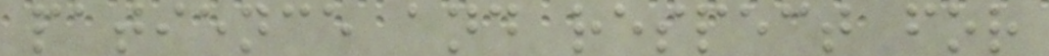patience and respect for
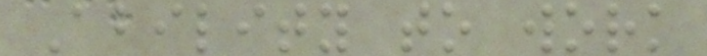Ability to work
